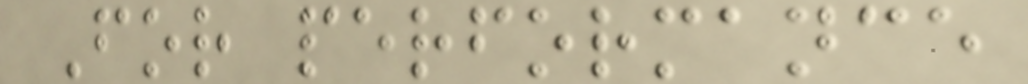For performance
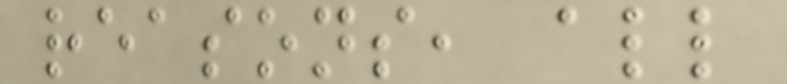reasons, all
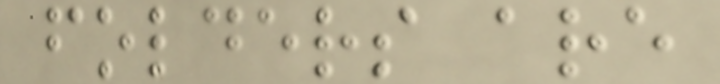folders are
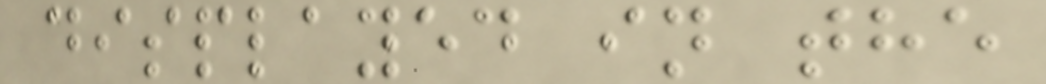displayed in the
